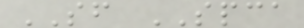SF SPCA
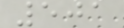501
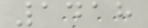1418
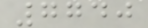7740
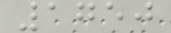1750
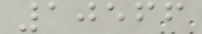10566
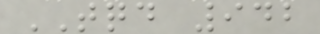TQD 942
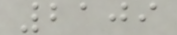2109
